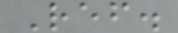Ref.
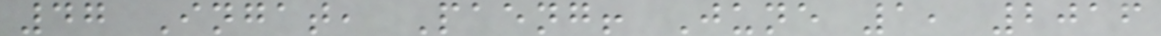47 Ingat, Paeng! June 1, 2016
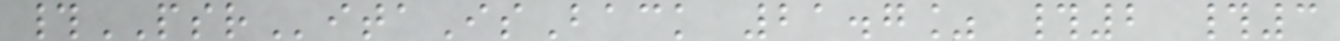#PSRitaIsBack 21.7% #2 #3
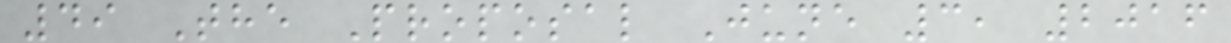49 The Proposal June 3, 2016
